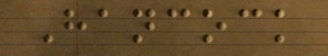Hancock
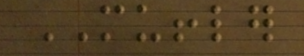MUFFLER
